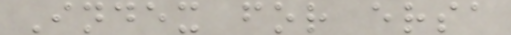Index for ersa
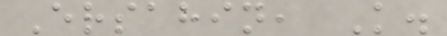Ersahin, K.
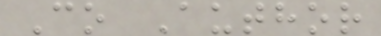Co Author
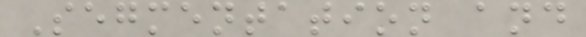Segmentation and
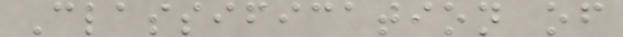Classification of
